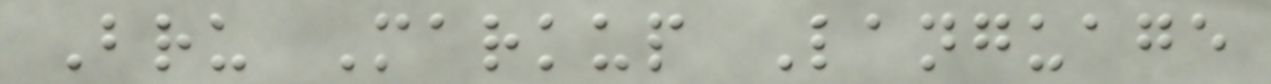Bru Markup Language
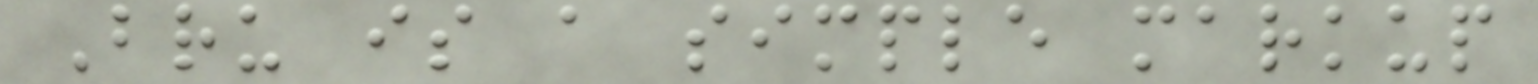Bru is a simple markup
